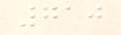710
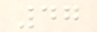47
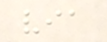via
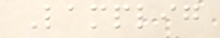Lamplig
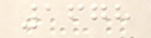1678
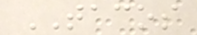TACOS
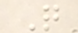Q
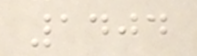1404
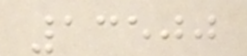13500
